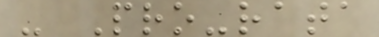- Pro-rata
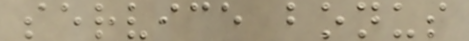service bonus
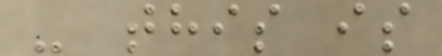- this is
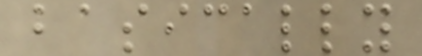basically
